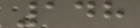148
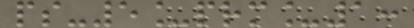ps-5_prm_1:
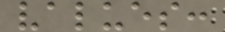values:
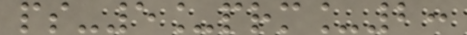ps-5_prm_2:
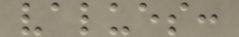values:
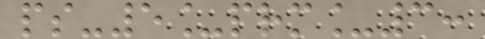ps-5_prm_3:
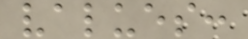values:
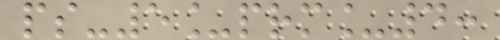ps-5_prm_4:
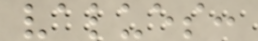values:
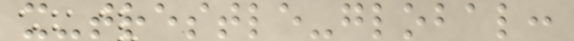x-trestle-global:
